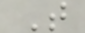T
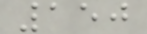150
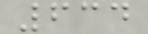634
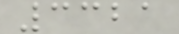3321
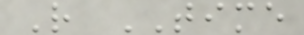R TIME
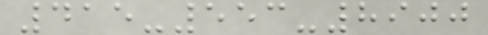415-553-8900
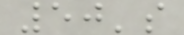50's
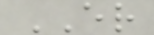ER
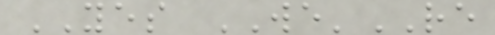YES WE'RE
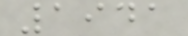1941
